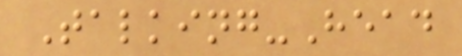Talking-Head
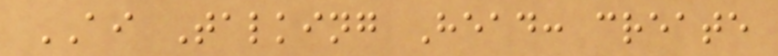AI Talking Head: create
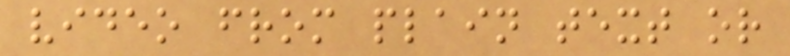video from plain text or
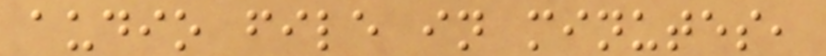audio file in minutes,
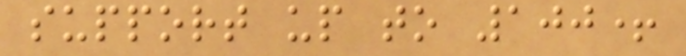support up to 100+
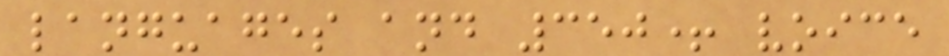languages and 350+ voice
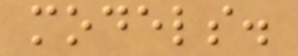models.
